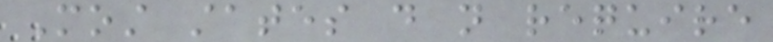Most states do not require
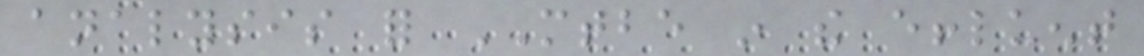analysis for MTBE in the effluent
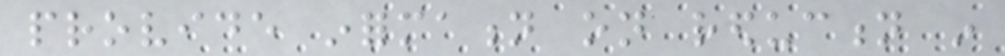provide information on reduction in
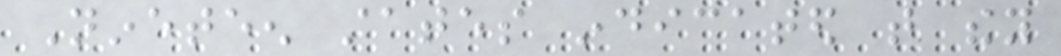Nineteen states indicated that they
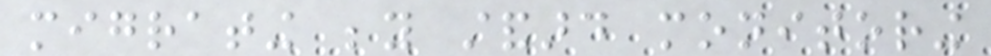migrating beyond standard monitoring
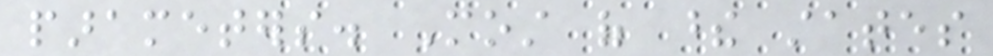parameters. Most of these states
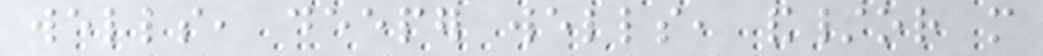wells, deeper wells, and/or more
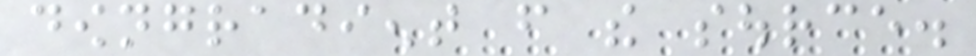downgradient from the source.
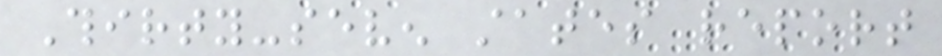Thirty-seven states report
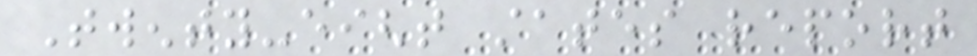Twenty-eight states report
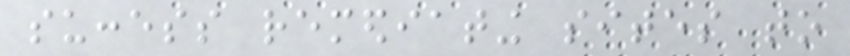success remediating sites to
